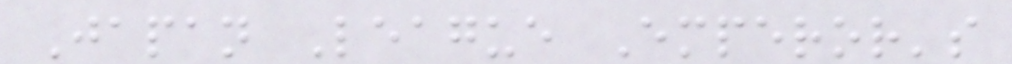Japan League Emperor's
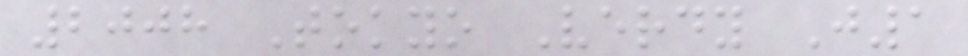2008 Tokyo Verdy J1
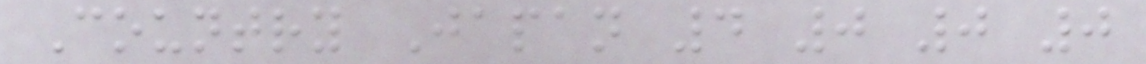Country Japan 4 0 0 0
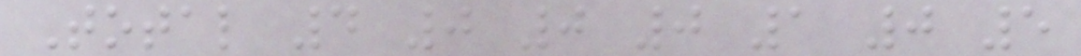Total 4 0 0 0 1 0 5
